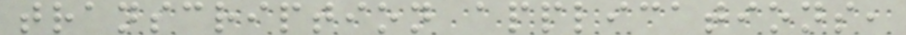transcription applications,
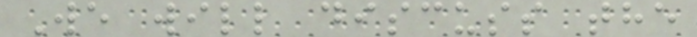We will discuss the
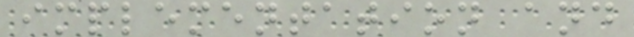implementation and
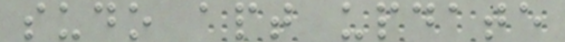sudo apt update
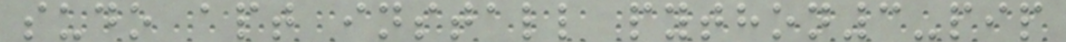sudo apt install python3-pip
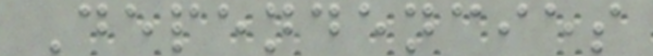Dependencies
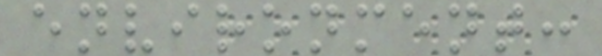environment:
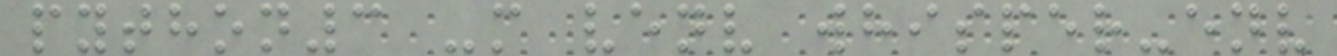python3 -m venv whisper-env
